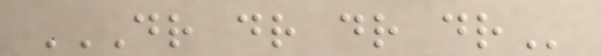DR DR DR DR
